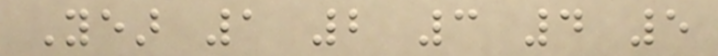Year 1 2 3 4 5
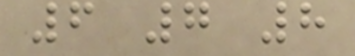6 7 8
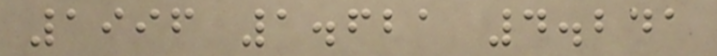1996 1.621 4.241
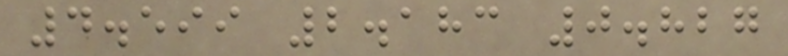4.599 2.183 0.827
